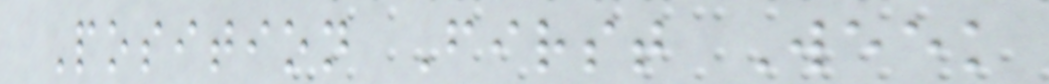Position First Week
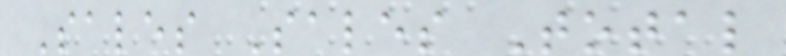Sales Sales Total
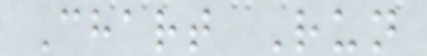Chart Run
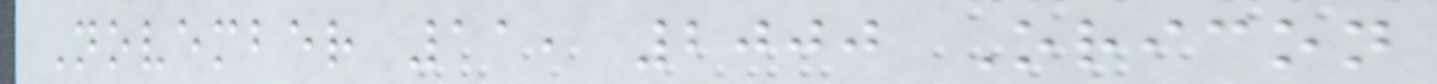November 11, 2000 Oricon
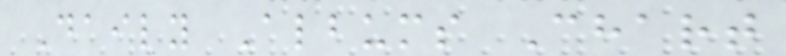Daily Albums Chart
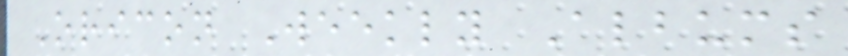Oricon Weekly Albums
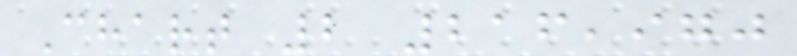Chart 2 216,970
